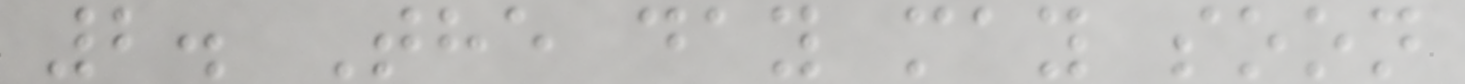2. The day may soon
